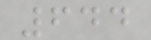644
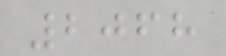2068
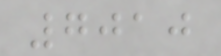7010
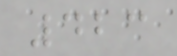423
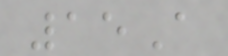15A
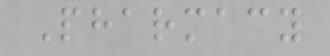Pharmacy
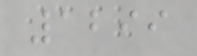1299
